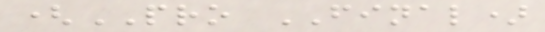(PRO FINAL)
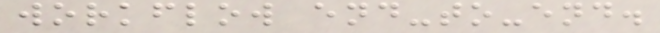workflow end-to-end.
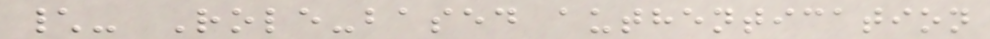\- Role-based authentication
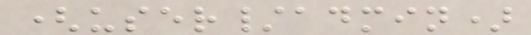(user/admin)
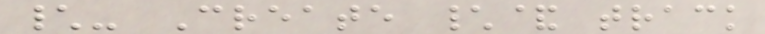\- Create \& track
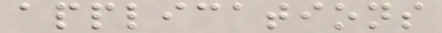applications
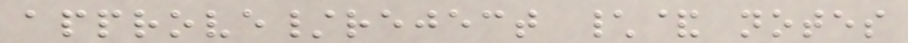approve/reject \& notes
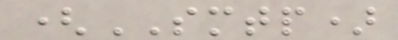(SMTP)
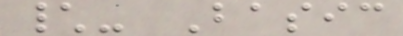\- Basic
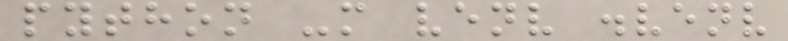python -m venv .venv
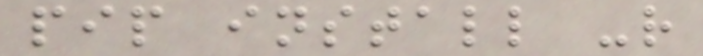pip install -r
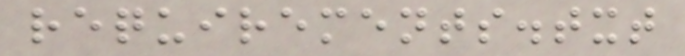requirements.txt
